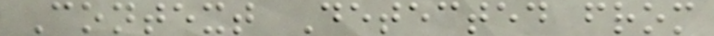Context Detected from
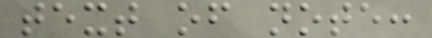text of note:
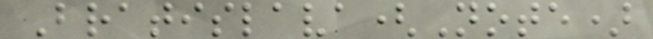Bratislava(Note)
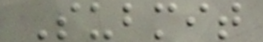Submit
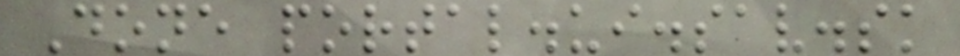Done portal.ui.sav.sk
